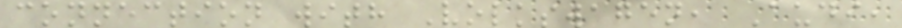connection with Volkswagen, Audi,
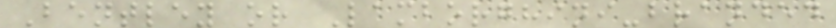Bentley or Lamborghini-branded
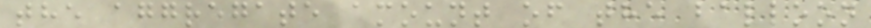the aggregate amount of the balloon
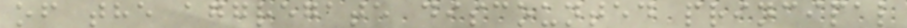of the aggregate discounted principal
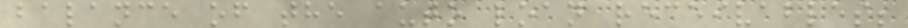balance of the auto loan receivables;
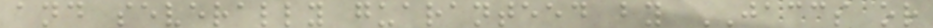and severally guaranteed by JACCS or
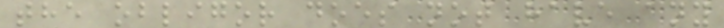the obligor does not have any
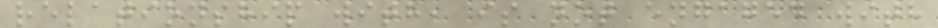relationship with, is not engaged with
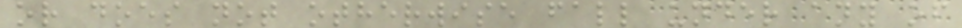or does not otherwise fall under any of
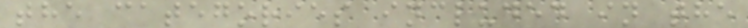the categories included in the
